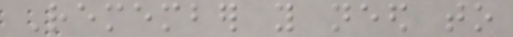Remember you need to
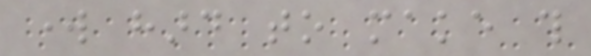work hard to make this
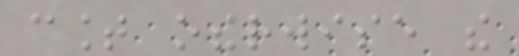count otherwise the
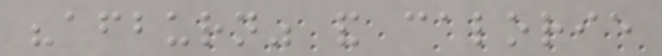"afterburn" and calorie
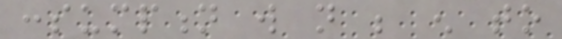consumption will not be enough to
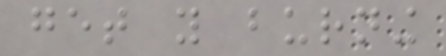get you burning
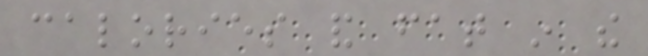calories and fat in the
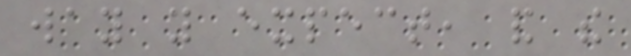way you expect, and the
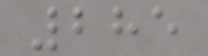285
